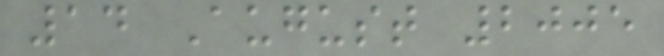14 August 2005
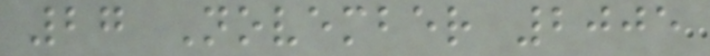27 November 2005
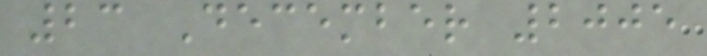23 December 2005
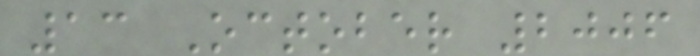13 October 2006
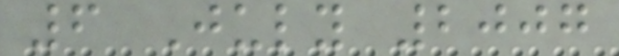6 July 2007
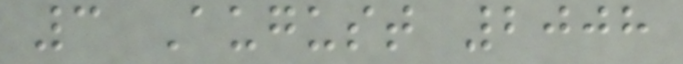3 August 2008
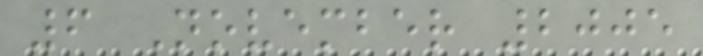6 November 2005
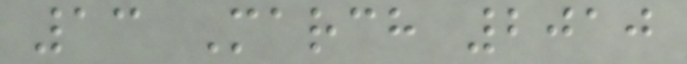13 March 2010
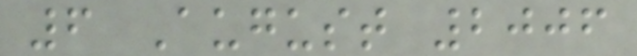6 August 2006
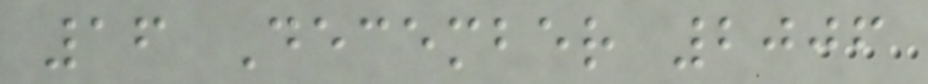16 December 2006
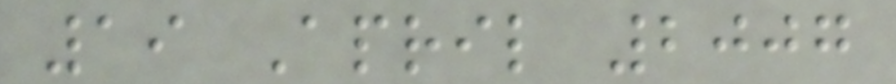19 April 2007
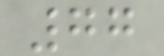77
